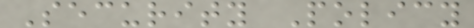Security Policy
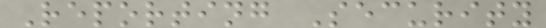Reporting Security
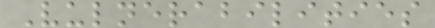Vulnerabilities
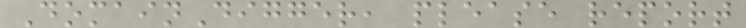DomainDigger, please report
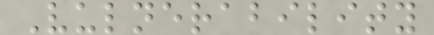Vulnerability
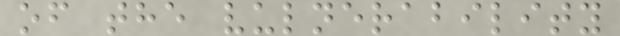of the vulnerability
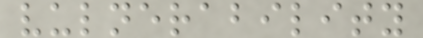vulnerability
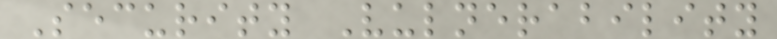Security Vulnerability
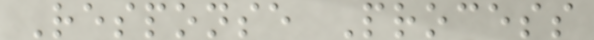Response Process
